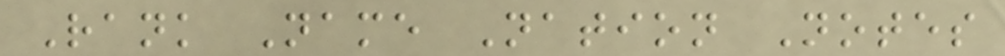Rank Name Nation Notes
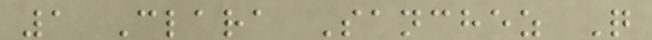1 Clara Sanchez Q
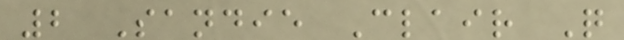2 Sandie Clair Q
